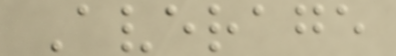Average
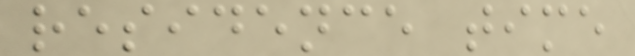residence time
